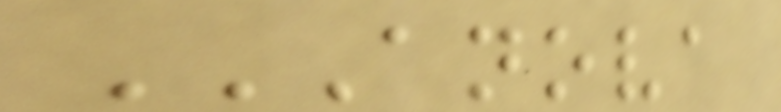ANOVA
